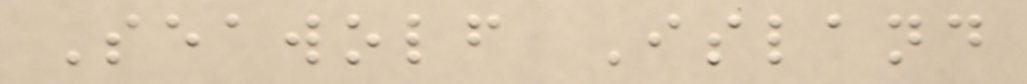Seawolf Island
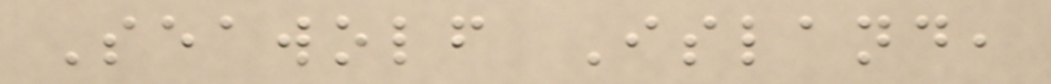Seawolf Island,
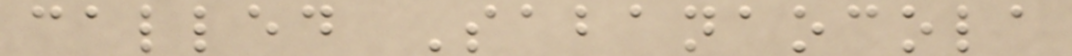called Sabanaocola
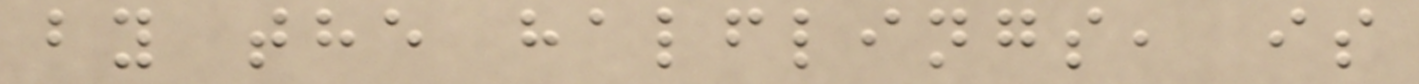by the halflings, is
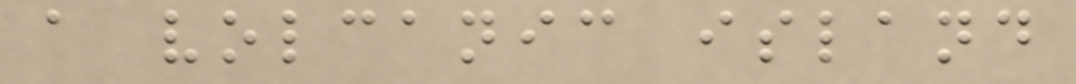a volcanic island
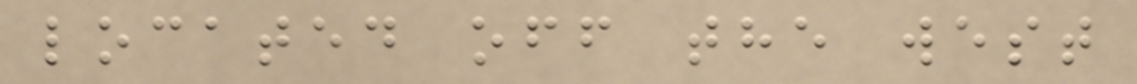located off the west
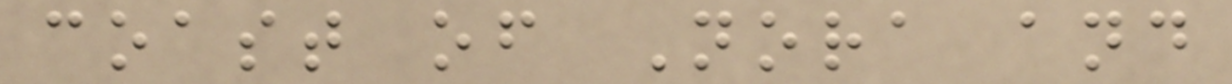coast of Nora and
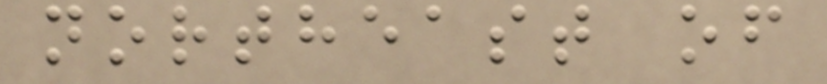northeast of
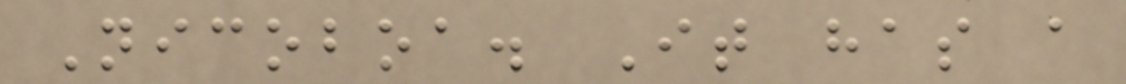Nicoboa. It has a
